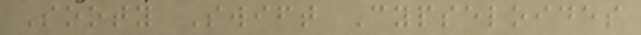Sooty Swift Cypseloides
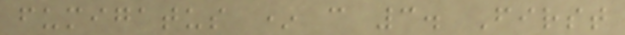fumigatus * c 3. First
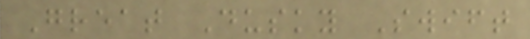Great Dusky Swift
